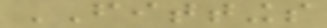FITTINGS
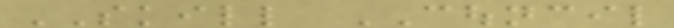SKILL COUNCIL
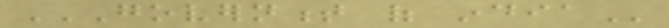GOVERNMENT OF INDIA
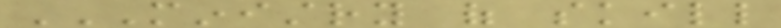MINISTRY OF SKILL
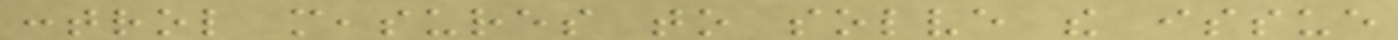control measures to solve the issue
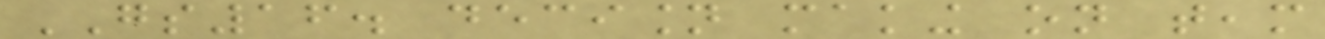GS16. decision making on team
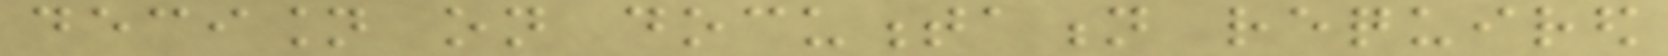decision on documentation required
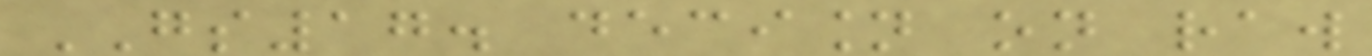GS17. decision on raw
